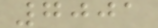7001
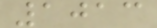1013
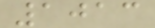1013
